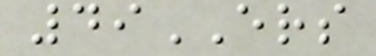49ERS
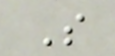S
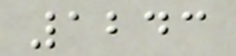1243
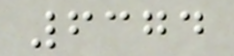6374
